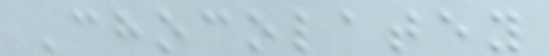Chocolatey
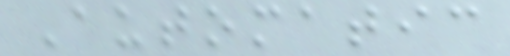Automatic
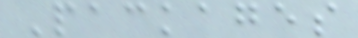Packages
